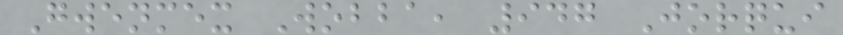Gwenmex Wobba, 947 Jorqui
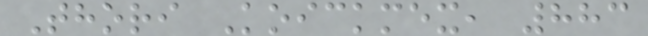Thori Koickmex, 883
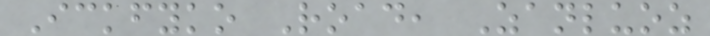Ickfyko Road, Zanluoz
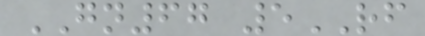GN67 5RF
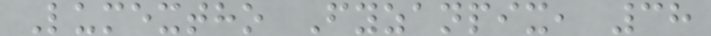Lumextho Fyzanpix, 38
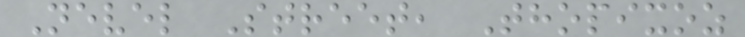Nevel Street, Thopixoz
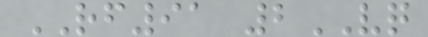RF91 2VQ
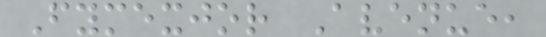Fymexjor Avenue,
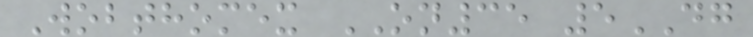Wobthomex ON35 5DG
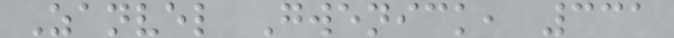Zanvel Gwenick, 331
